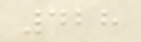428
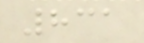831
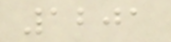1201
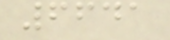6641
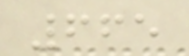665
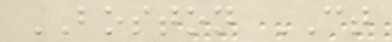BOSTON CT
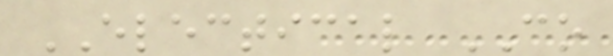ELECTICAL CO
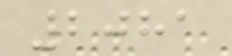2081
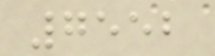7552
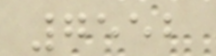7552
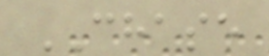CHASE
